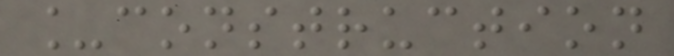_construction
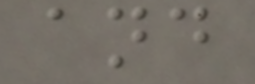and
